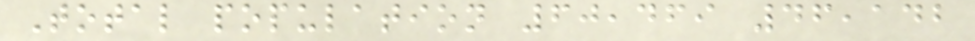Total population 60,469 46,142
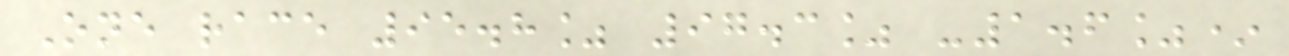One race 95.8% 97.3% -1.6%*
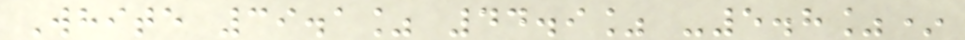White 39.1% 44.9% -5.8%*
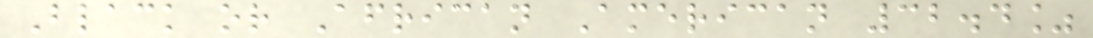Black or African American 32.4%
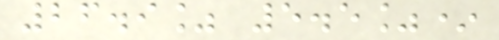26.9% 5.5%*
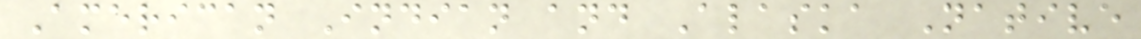American Indian and Alaska Native
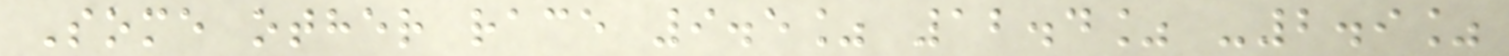Some other race 9.5% 12.4% -2.9%
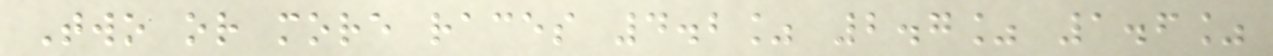Two or more races 4.2% 2.7% 1.6%
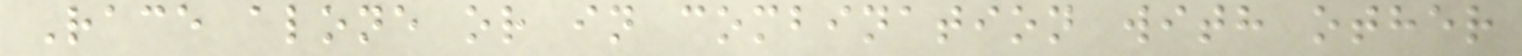Race alone or in combination with other
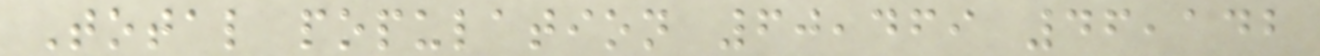Total population 60,469 46,142
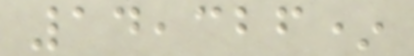14,326*
